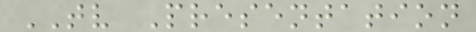TV Presentation
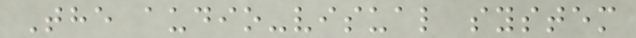The audio-visual system
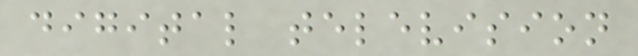digital television
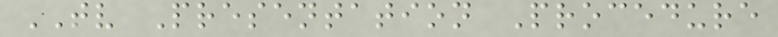TV Presentation Procedure
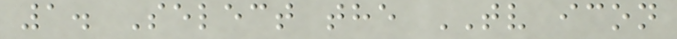1. Select the TV icon
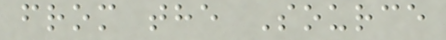from the Source
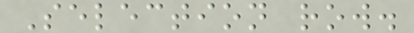Selection row.
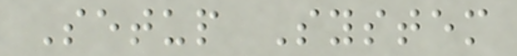Setup System
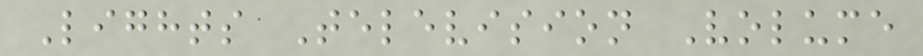Lights Television Volume
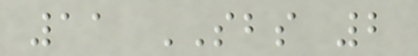11 SBS 2
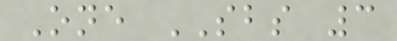One SBS 3
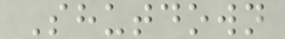Shutdown
